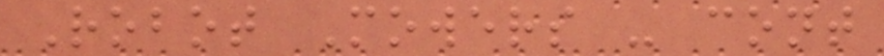Robot Mowers - cont
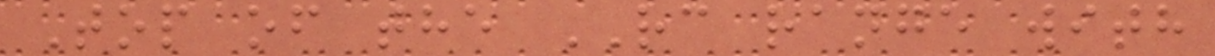Top of the RC range with
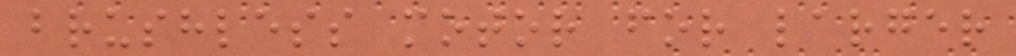brushless motor for larger
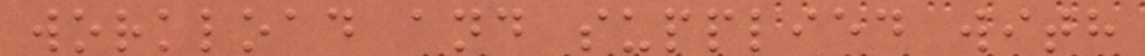workload and supplied with
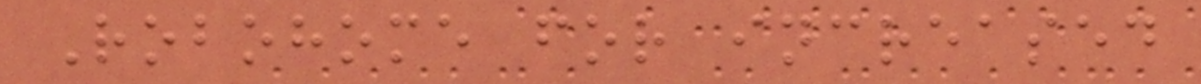Robohome for increased
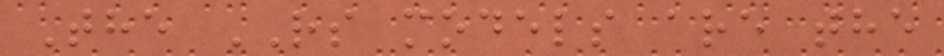The RS models are the
